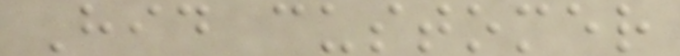Hid customer
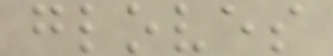gloves
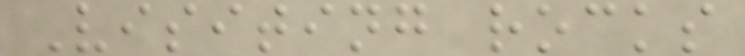Visiting rocks
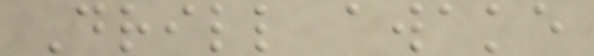Drill awake
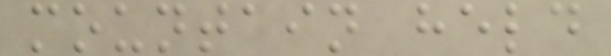mountain held
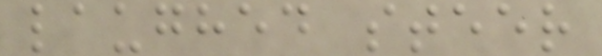laughed steer
